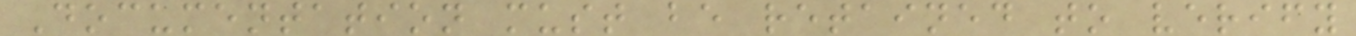Documentation must be retained to verify
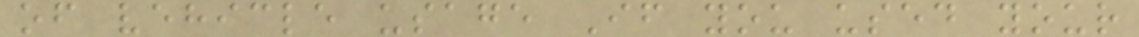of vehicle usage If you used your
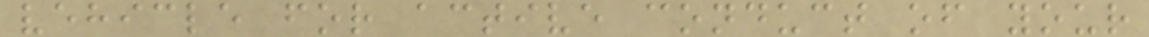vehicle for active conduct of your
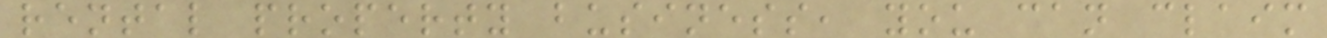rental property business, you can claim
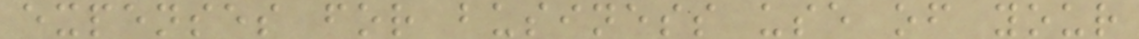expenses for business use of your
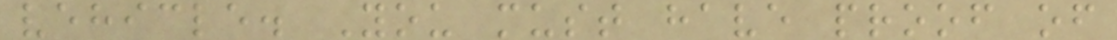vehicle. You must have proof of
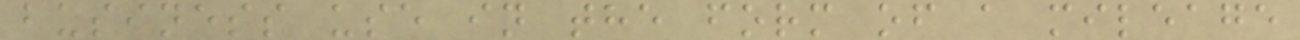business use in the form of a mileage
